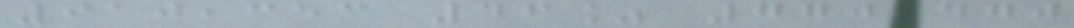910,353 46% 770,470
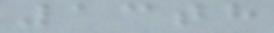13th
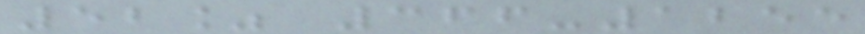52% 366-1255
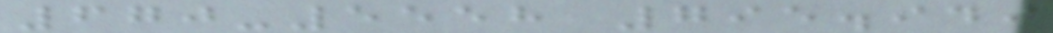670-5558 795.949
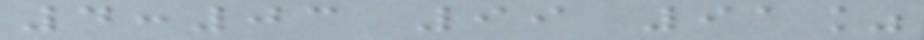4:03 99 91%
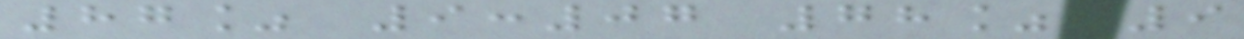87% 9:07 78% 9
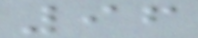96
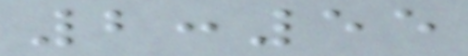2:55
